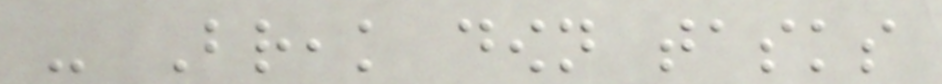- Break down tasks
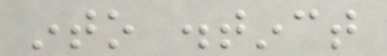into distinct
